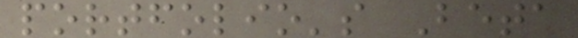portfolio's Beta
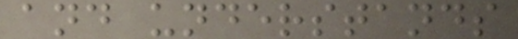and understands
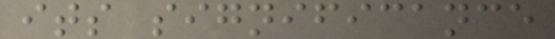its significance
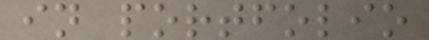in portfolio
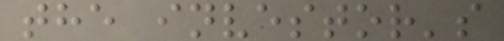the investor's
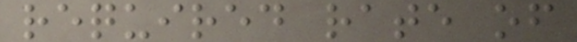required rate of
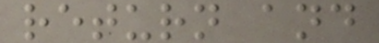return and
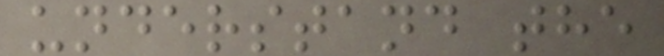understand the
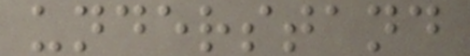understand
